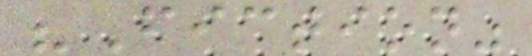"Fiction"
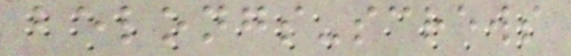belongs-screws
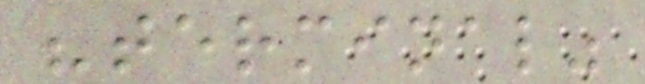"terminal"
